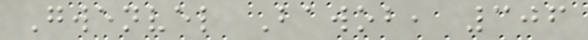Gwenvel Bawob, 306
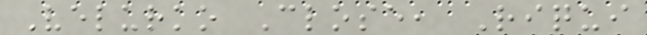Velurko Close, Riqui
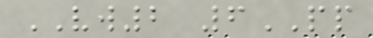VW2 6PP
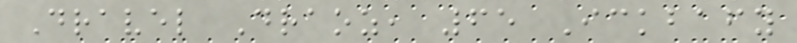Dravel Draoz, 65 Ickbafy
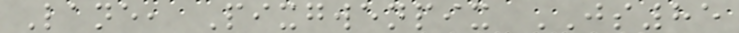Lane, Pixgwenpix JS85
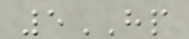5HP
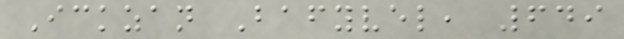Ickzan Bafyvel, 649
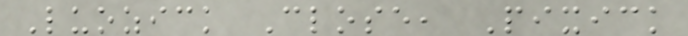Luozick Close, Pixick
